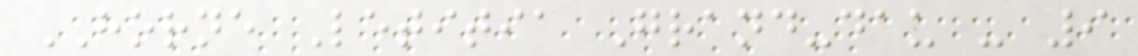HORNE Letitia Grand-dau - 9
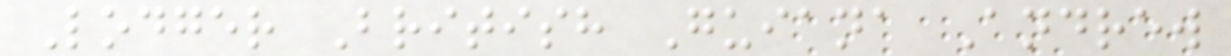Lodger British Guiana Andrew
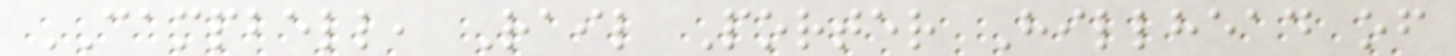CAMPBELL, Rail Porter Hillhead of
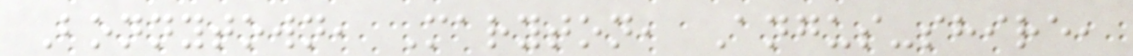Bonnytown, Maryton, Angus-shire,
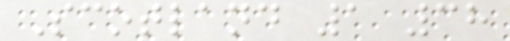Scotland 1 38
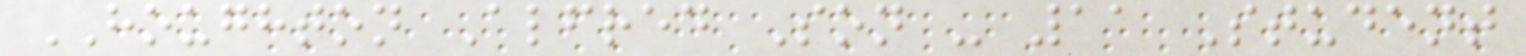HOUGHTON Alfred Son - 11 Student
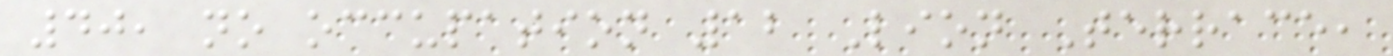40, no occupation 12 Lion Terrace,
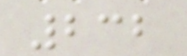232
